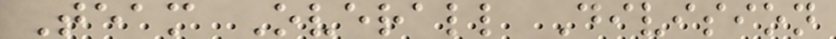Team Overall Division
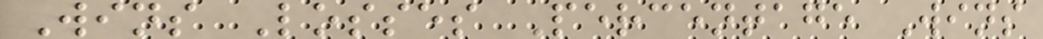Wins Losses Percentage Wins
